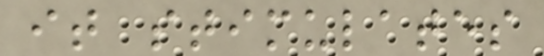it stimulates
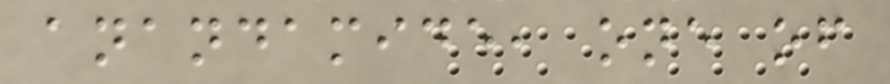anandamide, one of
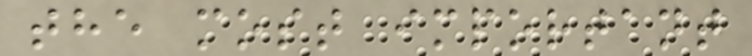the most important
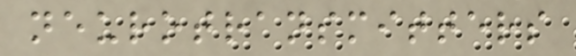neurotransmitters
